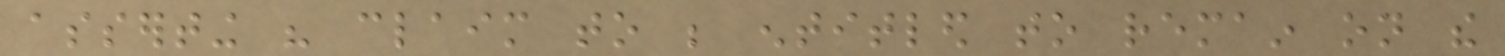asserting his claim to be entitled to remain on the
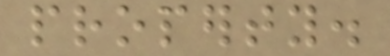property.
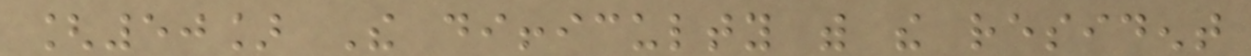[50] The difficulty with the resident
